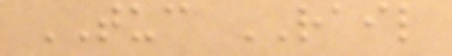TUC RAIL
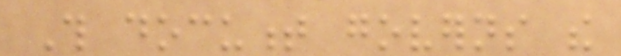This document governs the
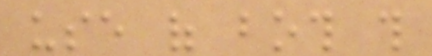use of both this
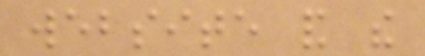website and the
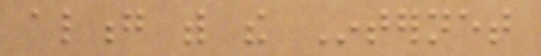along with the Internet
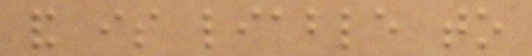and is liable to
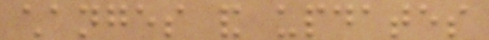changes and updates
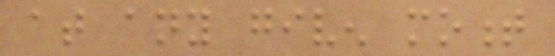at any given moment
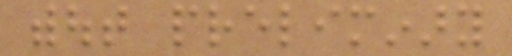without preliminary
